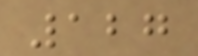127
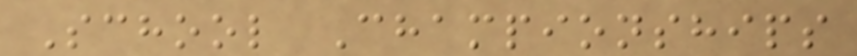School Championships
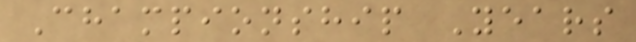Championship Years
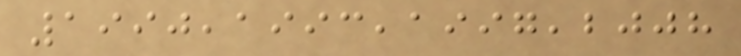1990,1993,1997,2008
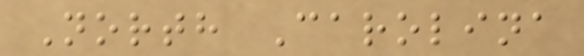North Carolina
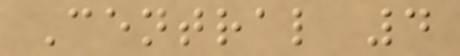Central 4
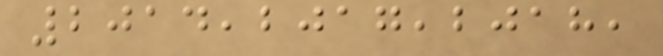2014,2017,2018,
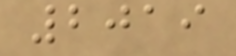2019
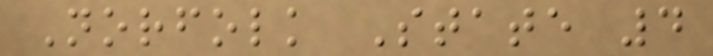Norfolk State 4
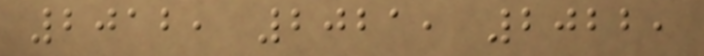2012, 2021, 2022,
